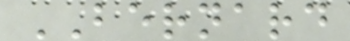BERNARD
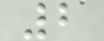2
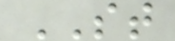ST
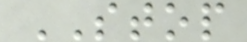STOP
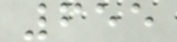655
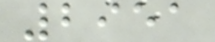2951
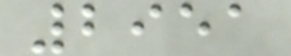2951
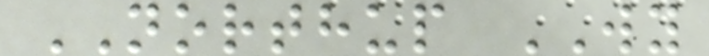NORTHUP WY
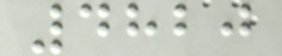4820
